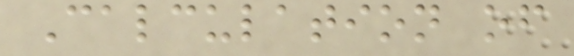Calculation of
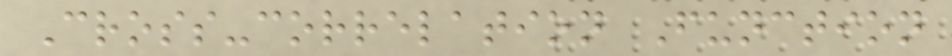Cross-correlation Function
